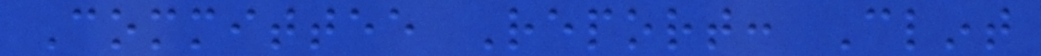Committee Report: Clint
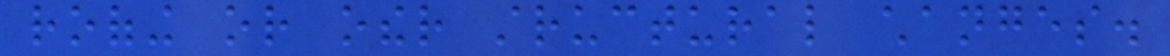roofing or other structural changes.
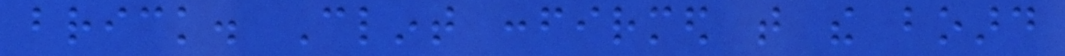brick. Clint confirmed that the board
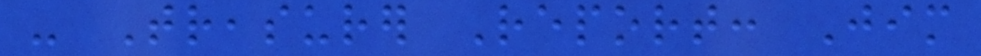- Treasurer Report: Jim
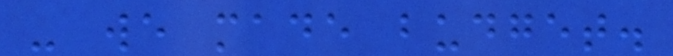- we made budget.
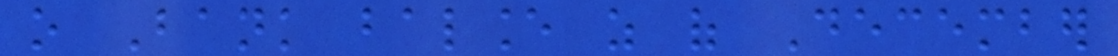o Bank balance as of December
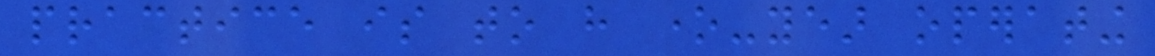practice is to have one-year operating
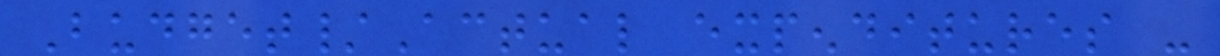Budget/Actual expenditures -
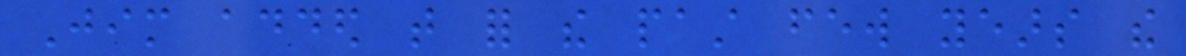Jim added that for the past few years the
